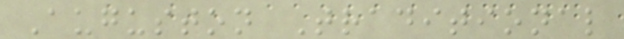Auguston Traditional
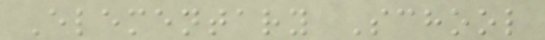Elementary School
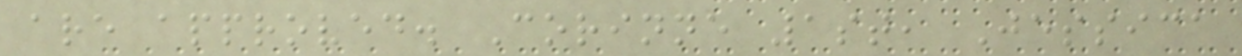are approved. Corinne 1st, Jessica
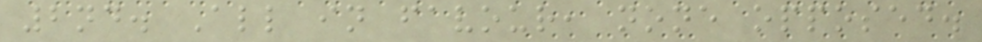2nd. All in favour, none opposed.
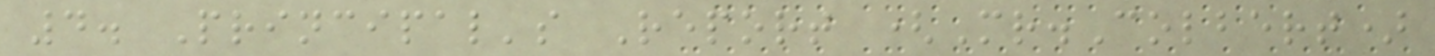4. Principal's Report (Mr.Colbert)
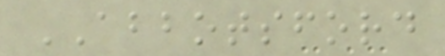ABBOTSFORD
